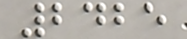2425
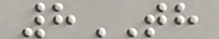8TH
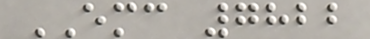EMC 7822
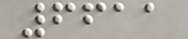6611
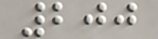200
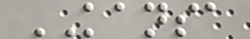KANSA
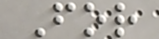For
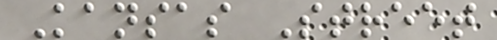Kansas Street
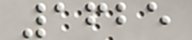1625
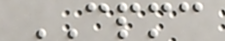CPMC
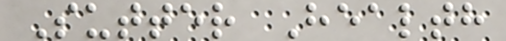Sutter Health
